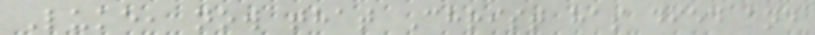Luke, now that Christ has died and
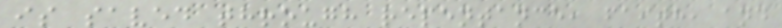is saved through repentance, faith, and
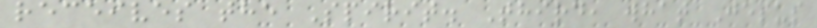receives the Spirit. Third, what Jesus
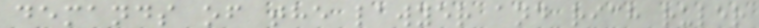demands of the lawyer and rich ruler
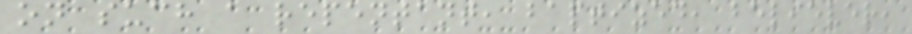on such a repentant, baptized, believer,
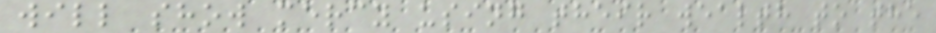will show mercy using their wealth to the
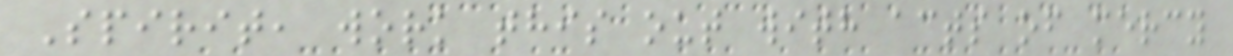Spirit, work this out with acts of mercy
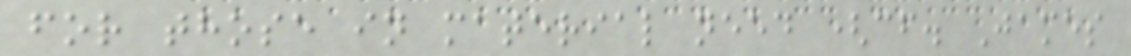for those in material need (cf. James
